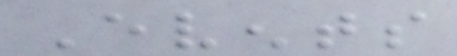Events
